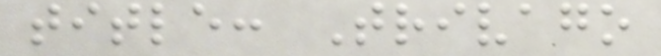title: Trivago
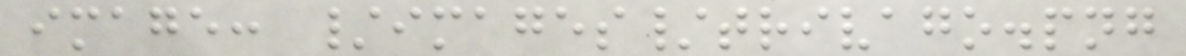image: /images/trivago.png
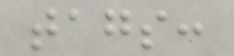tags:
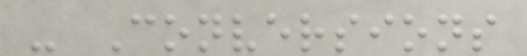- Conversions
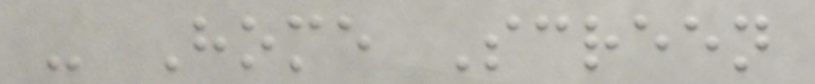- Home Screen
